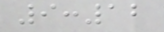9:12
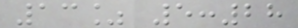13% 5:28
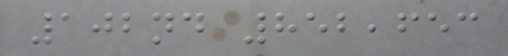102nd 852,653
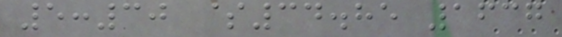5:30 $34.85 1637
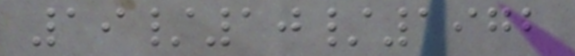19/10/1972
